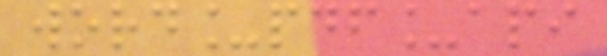word_pdf_api
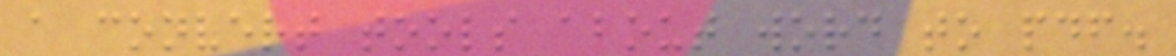a convert tools about word to pdf.
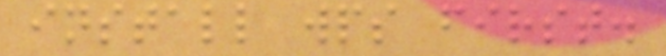install wps first.
